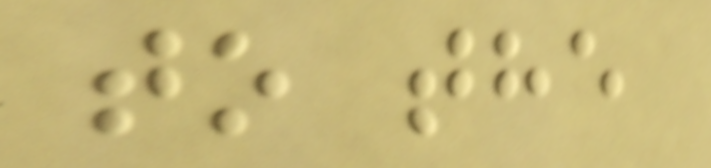to the
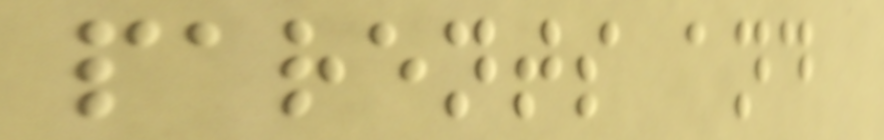parents and
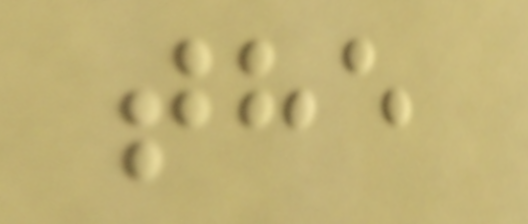the
